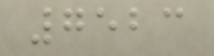7523
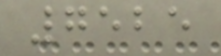7525
